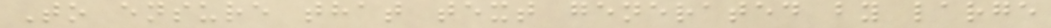To ensure that text generated by large
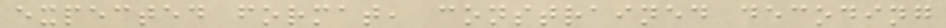expected format, constrained decoding
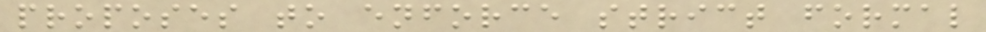proposes to enforce strict formal
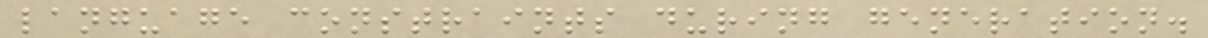language constraints during generation.
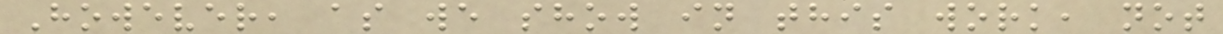However, as we show in this work, not
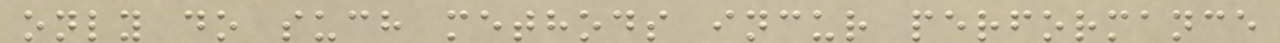only do such methods incur performance
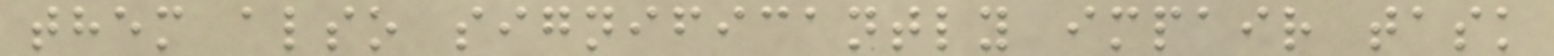them also significantly impair task
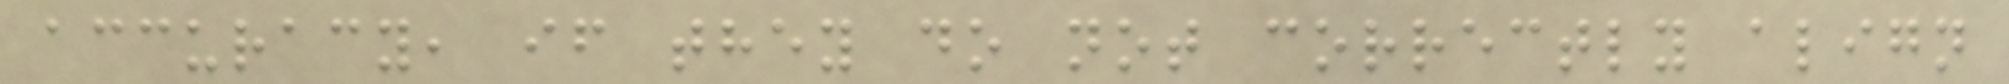accuracy, if they do not correctly align
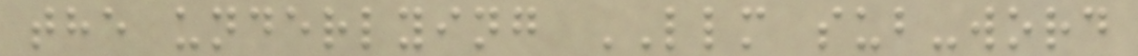the underlying LLM sub-word
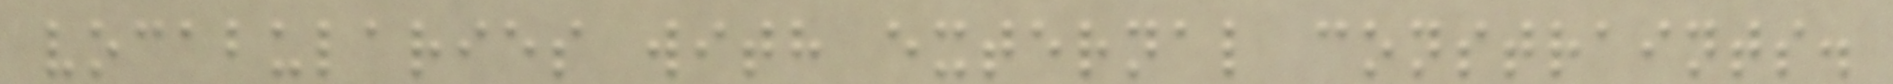vocabularies with external constraints.
